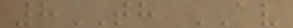8TH AV
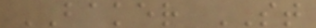BAKER ST
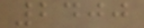2400
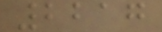2217
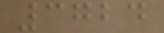3724
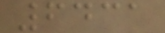6431
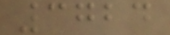3724
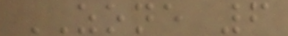ZONE 6
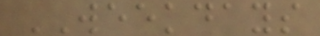WEEKDAYS
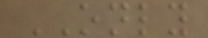ONLY
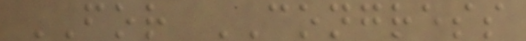FOR CONGRESS
